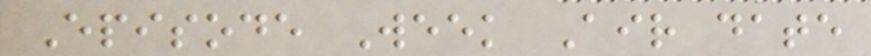Episode Week Air date
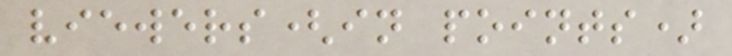viewers(in points)
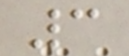3
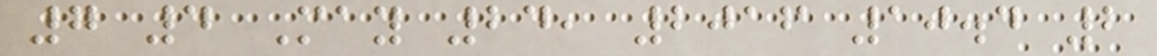7 4 May 24, 2016 10.4 2
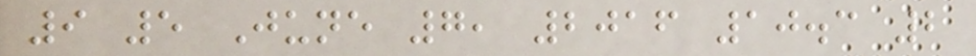9 5 June 7, 2016 10.3 2
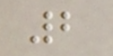2
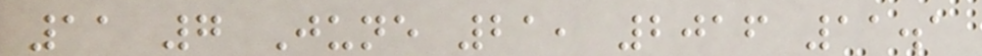11 7 June 21, 2016 11.1
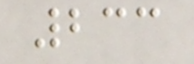233
